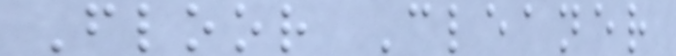Floor Cleaner
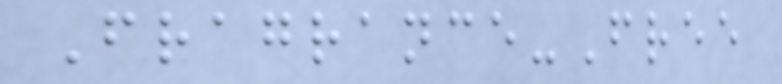Fragrance-Free
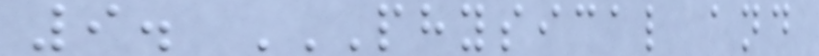9. PHYSICAL AND
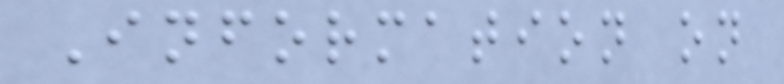Information on
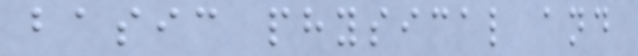basic physical and
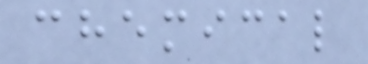chemical
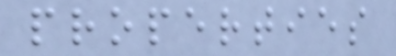properties
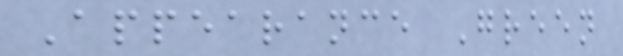Appearance Green
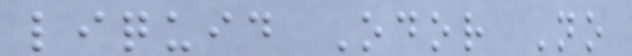liquid Odor No
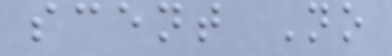scent No
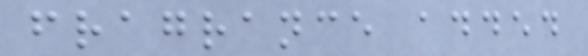fragrance added
